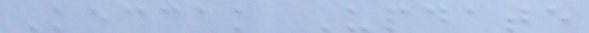Keccak Update
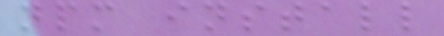npm install
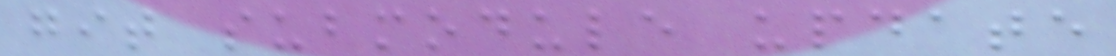git submodule update
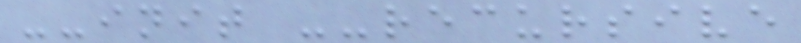--init --recursive
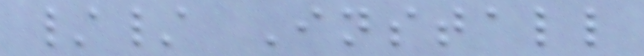// Install
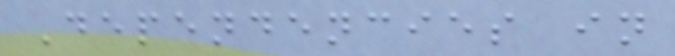Dependencies in
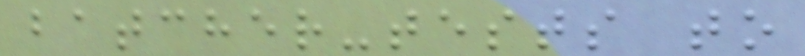batcher-tests to
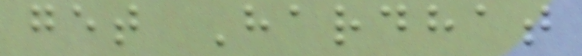get Hardhat
